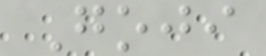Goji
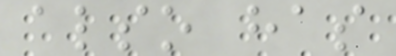also has
